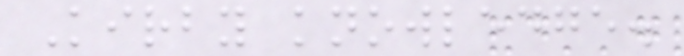Kirby knowledge.
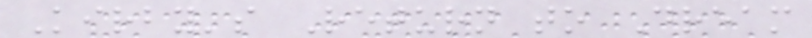Kirby's Return to Dream
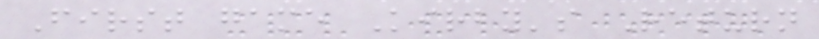First game Kirby's Return
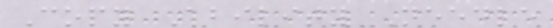Copy Ability Needle
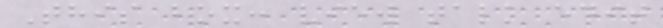This box: view talk edit
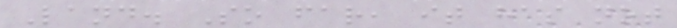Land. So far, it has not
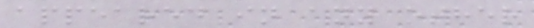appeared in any other
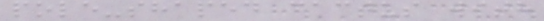pole-shaped cactus with
